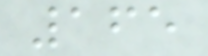165
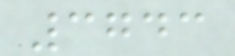3743
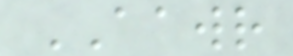AAWR
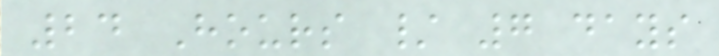24 Hours / 7 days
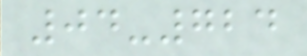04-724
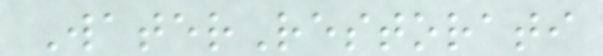WaterRestorati
